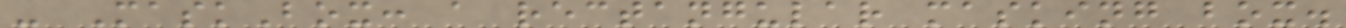- MaskBox: a rectangular masking box.
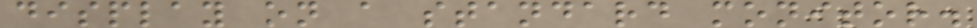display on a standard monitor.
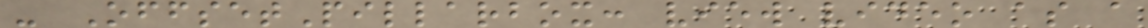- OffsetPillarbox: view video as a
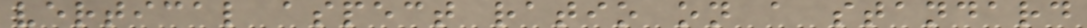vertical aspect ratio on a standard
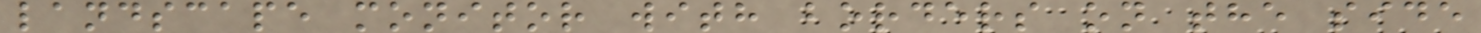landscape monitor with borders on the side
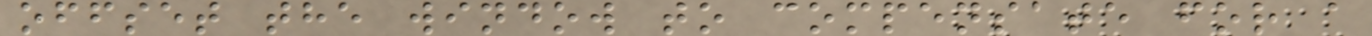offset the window to compensate for a
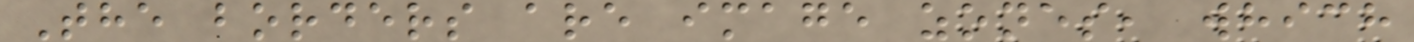The borders are image zones, which
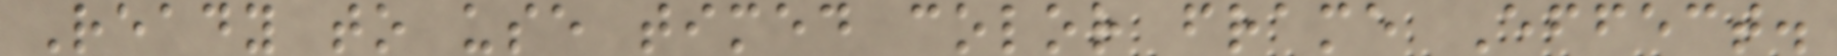Ready to use timed color frame Effect.
